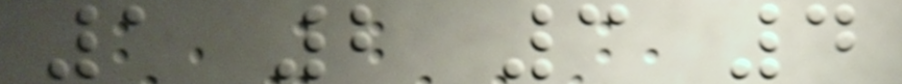1 2 3 4
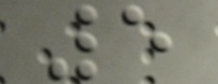5
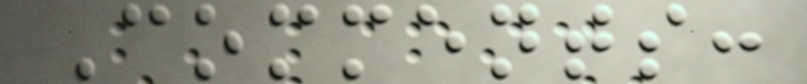Comments:
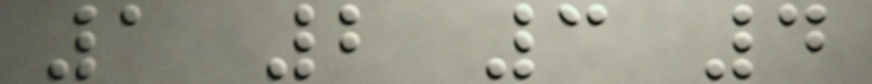1 2 3 4
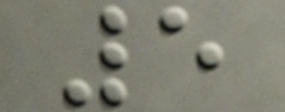5
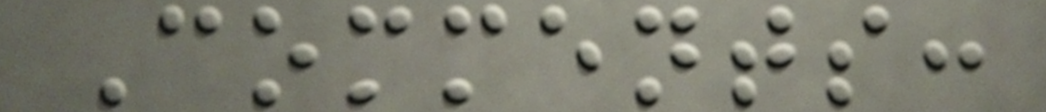Comments:
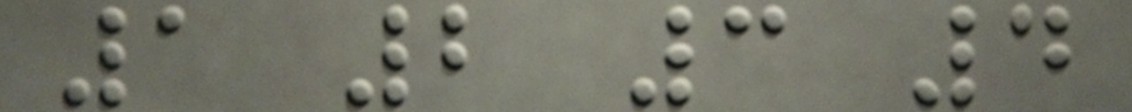1 2 3 4
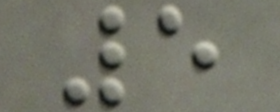5
